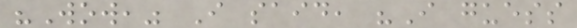"Wow," I said, "I guess
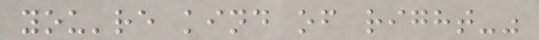you're kind of right-"
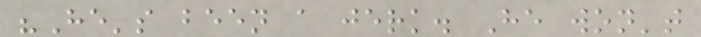"He's been a jerk. He won't
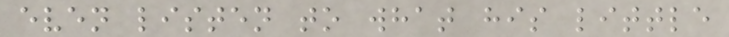even listen to what his little
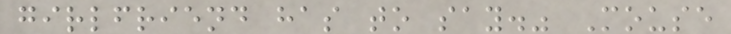girlfriend has to say." Mouse
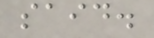said.
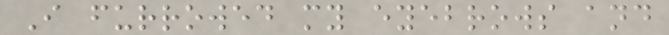I furrowed my eyebrows and
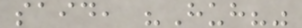said, "Huh?"
